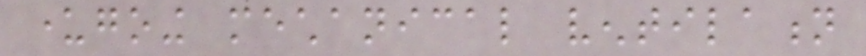undergoing mechanical ventilation
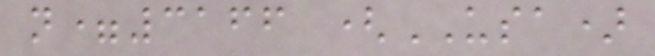n=3166 (USA)
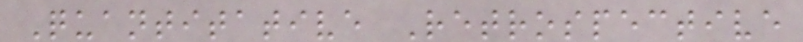Quantitative Retrospective
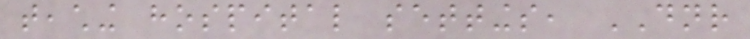teaching hospital settings, DNR
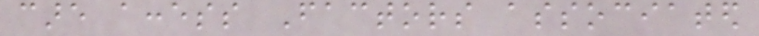care access Factors associated
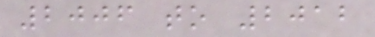2006 to 2012
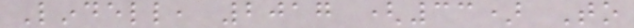Lindell, 2017 (33) To
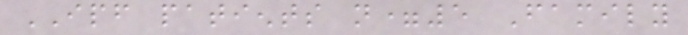IPF patients n=5 Family
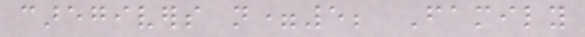caregivers n=5; Family
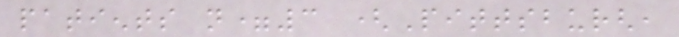patients n=3 (Pittsburgh,
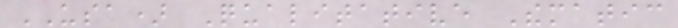USA) Qualitative Thematic
